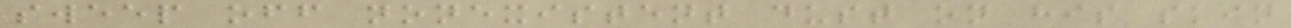sweep off nonexistent dust on his skin
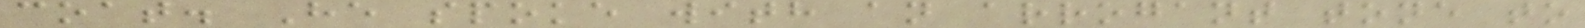coat. He spoke with an arrogant tone to
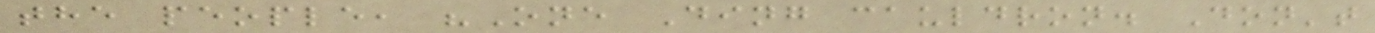the people, "One Ding cauldron. Don't
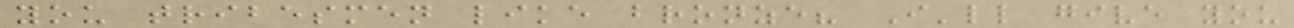you tribesmen like bronze? I'll give you
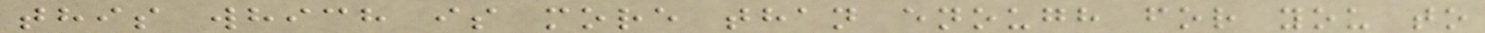this which is more than enough for you to
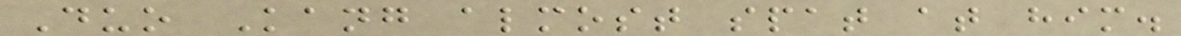Duo Kang almost spat at him.
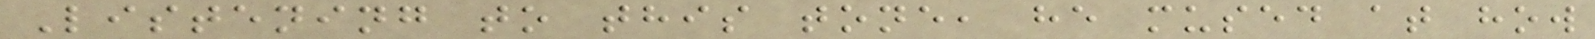Listening to this tone, he mused at how
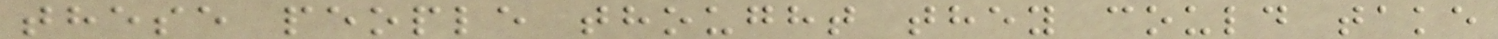these people thought they could take
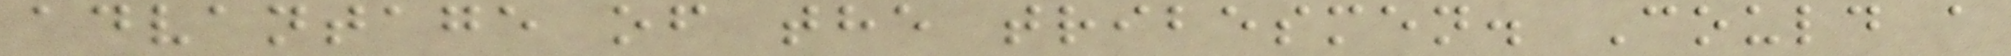advantage of the tribesmen. Could a
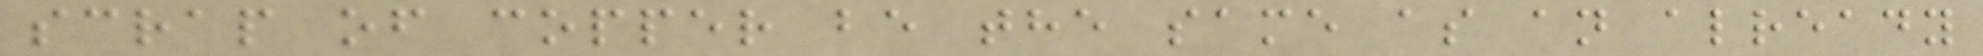scrap of copper be the same as an already
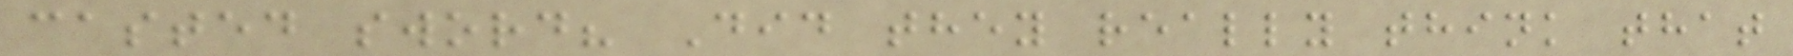casted sword? Did they really think that
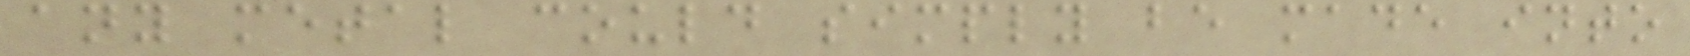any metal could simply be made into
